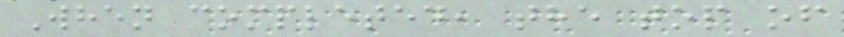When completed, the top of
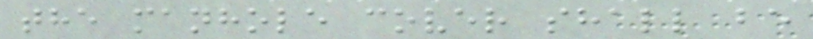the manhole cover shall be
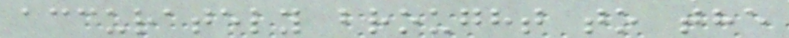accurately brought to the
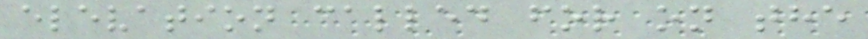elevation called for on the
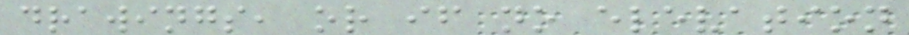drawings, or if no elevation
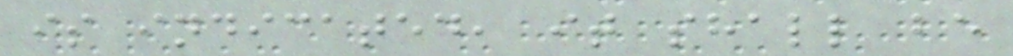is indicated, it shall be
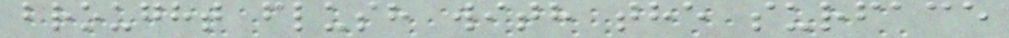brought flush with the surface
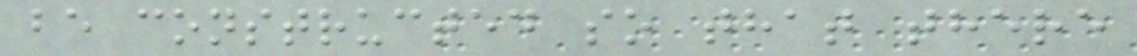be constructed so that there
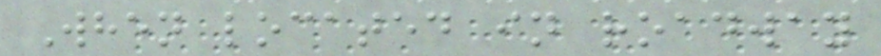When located in roadway
